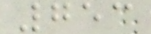753
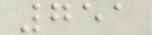751
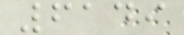6149
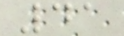41
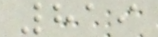819
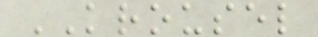KROUSEL
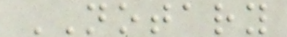NOTARY
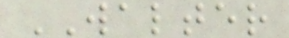WALTER
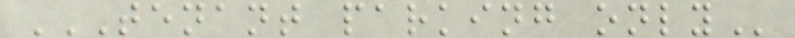TENANT PARKING ONLY
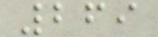269
